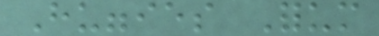Huggies Forum
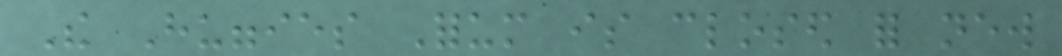The Huggies Forum is closed for new
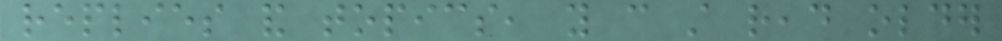replies and topics, you can still read older
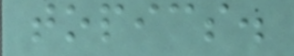topics.
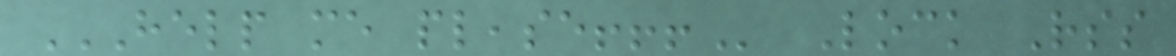HELP ME PLEASE!!! Lock Rss
